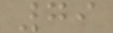79
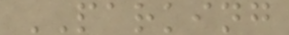PARKING
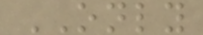ONLY
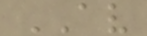AV
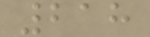218
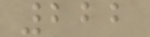222
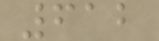612
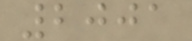2001
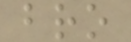bro
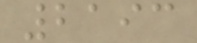2193
